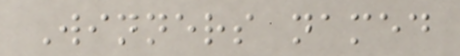Winners named
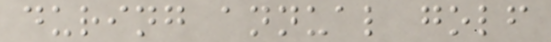during annual golf
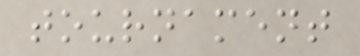tournament
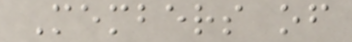Members of
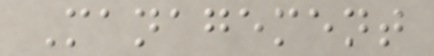Management
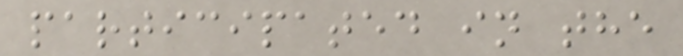participated in the
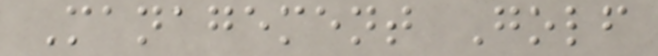Management Golf
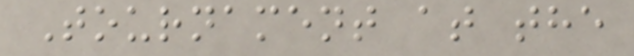Tournament at the
